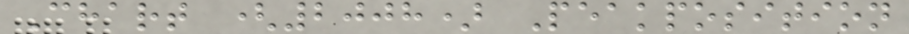Chart (2008) Peakposition
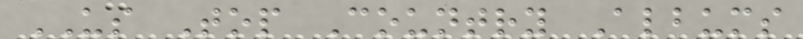US Top Country Albums
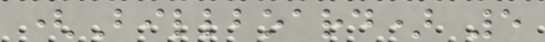(Billboard) 5
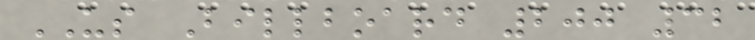US Billboard 200 32
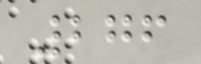276
